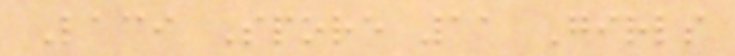Laci Spore 11 Girls
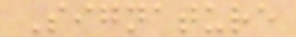Signature
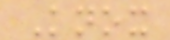Knox
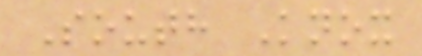South Knox
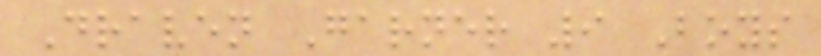Draven Garner 9 Boys
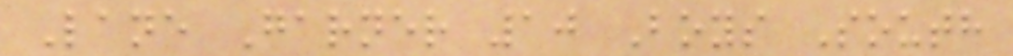Lane Garner 10 Boys South
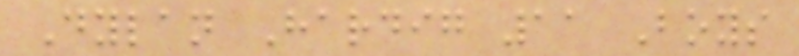Dylan Hardig 11 Boys
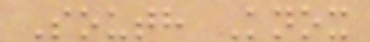South Knox
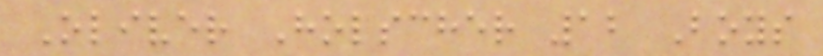Oliver Holscher 12 Boys
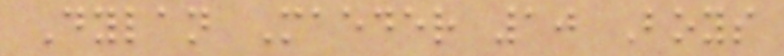Dylan Maeder 10 Boys
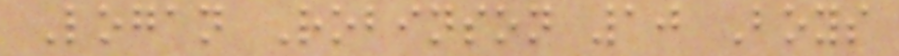Logan Robinson 10 Boys
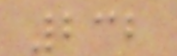232
